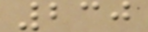230
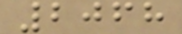2068
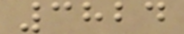3824
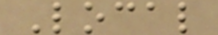Local
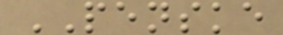PENSKE
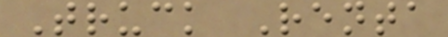Truck Renta
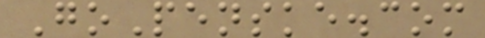GoPenske.com
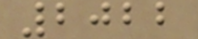2022
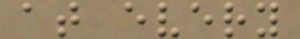at every
